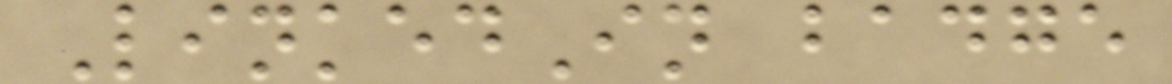LinkedIn badge
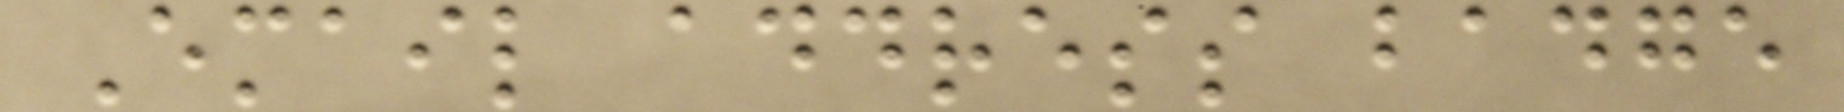Email address badge
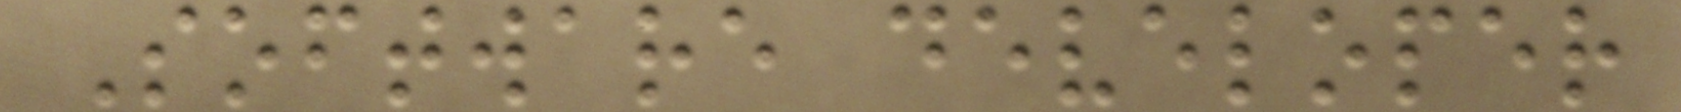Software developer
